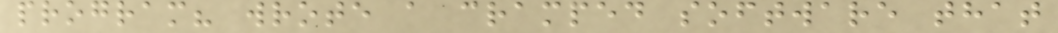program? wrote a cramped software that
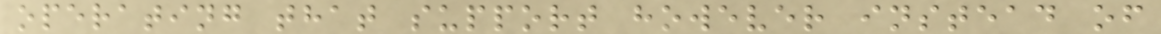operating that support however instead of
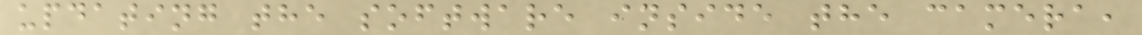updating the software inside the camera,
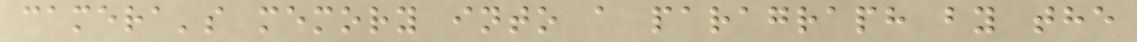camera's memory into a paragraph by the
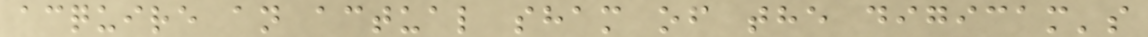acquire an actual sham of the digicam's
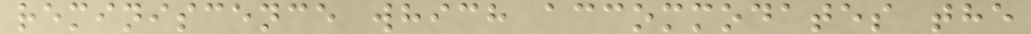reminiscence which accommodates the
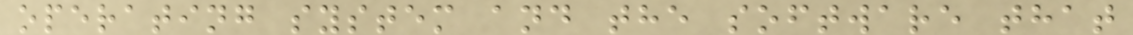operating system and the software that
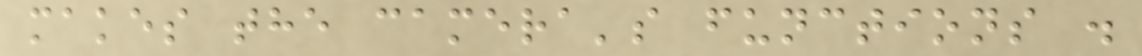makes the camera's functions .
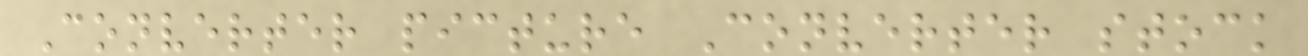Converter picture Converter stock
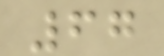67
